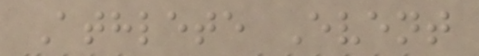Athlete Event
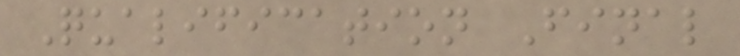Qualification Final
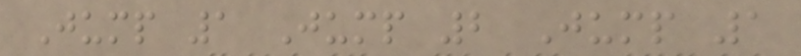Jump 1 Jump 2 Jump 1
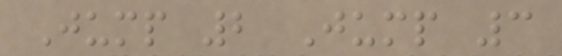Jump 2 Jump 3
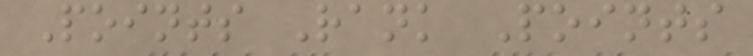Points Rank Points
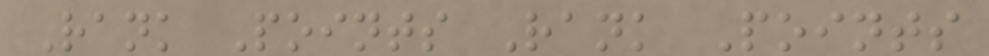Rank Points Rank Points
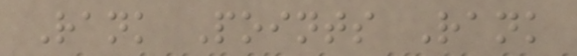Rank Points Rank
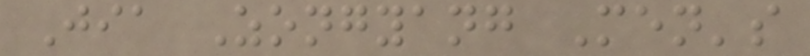Jia Zongyang Men's
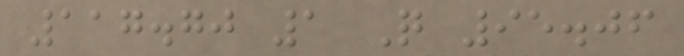117.70 1 Q 95.06
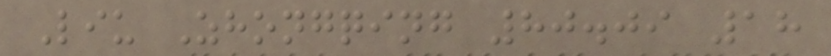Liu Zhongqing 80.09 18
